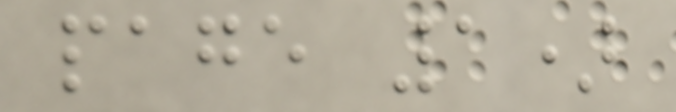page 1)
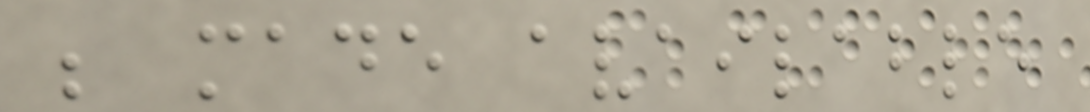be made available
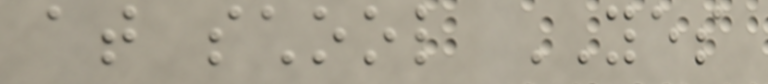at school YES
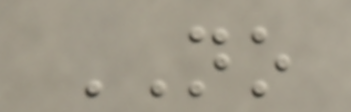NO
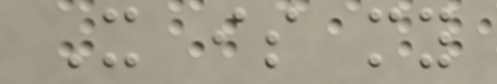It is my
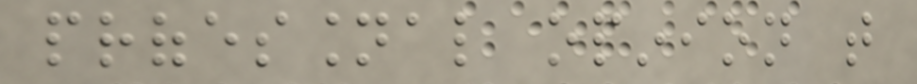professional opinion that
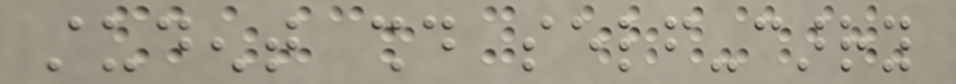student should self-carry
